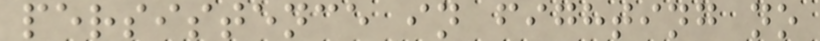persistence in fighting no
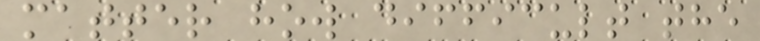matter how difficult the
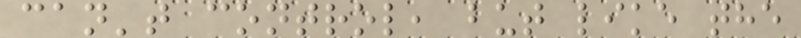can't control, but like the
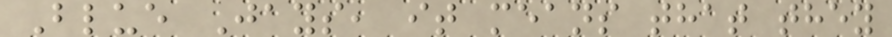Blue Jays, it means that they
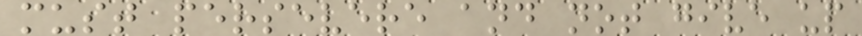must persevere and not give up
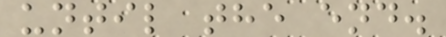until the end.
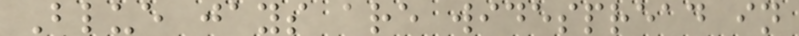Blue jays are widespread in
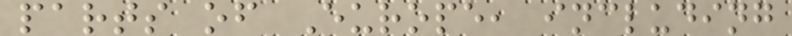parts of Europe, including
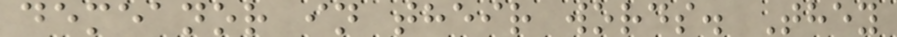demeanor in their words. They
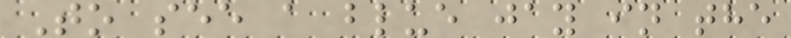To see a blue jay in the
